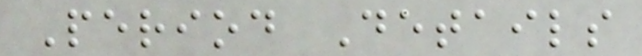Period Details
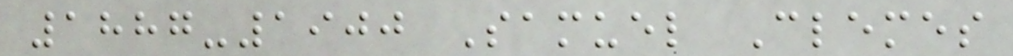1887-1900 Samuel Clemes
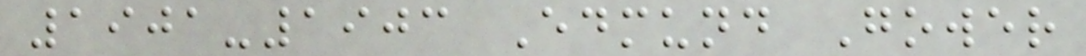1901-1903 Edmund Gower
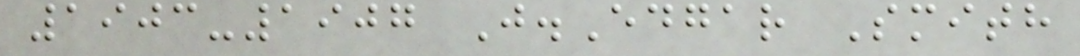1903-1907 J.Edgar Smith
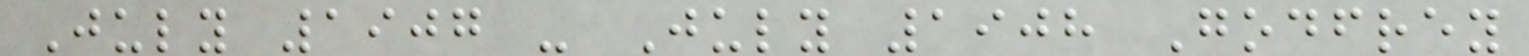July 1907 - July 1908 Godfrey
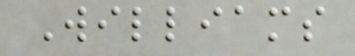Williams
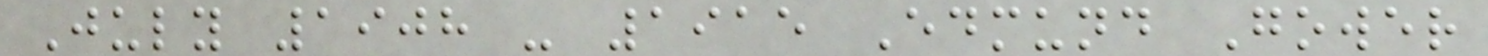July 1908 - 1915 Edmund Gower
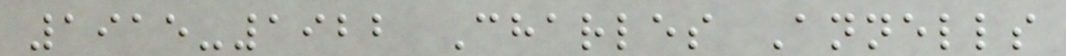1915-1922 Charles Annells
